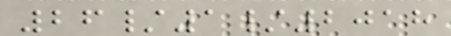26/1/2018
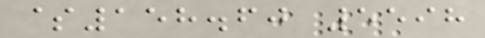$158.60 5598
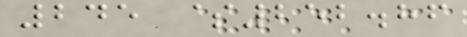245 $252.86
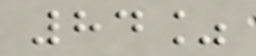84%
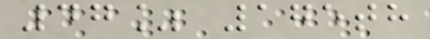47% 175th
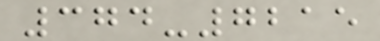374-7215
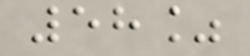58%
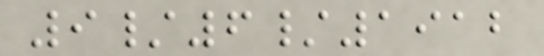9/6/1912
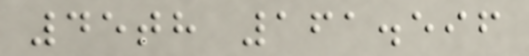45th 161.596
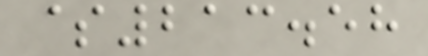$213.58
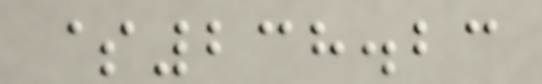$238.23
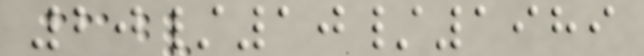20/10/1989
